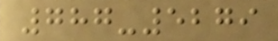787-5279
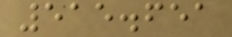515.651
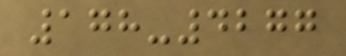178-4277
